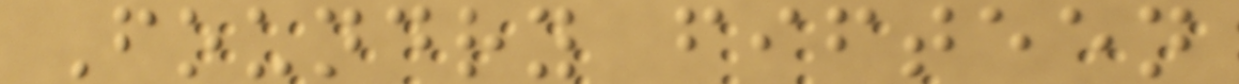Foundry fifteen
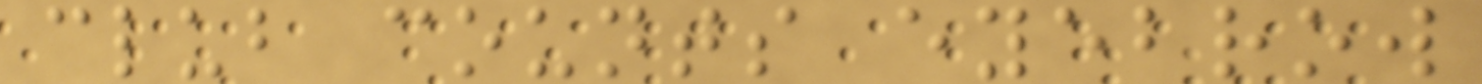club counts eyebrow
